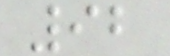92
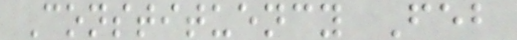Constituency Feb
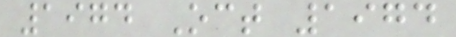1974 Oct 1974
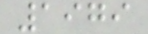1979
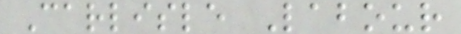Carlisle Labour
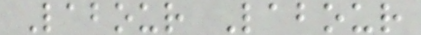Labour Labour
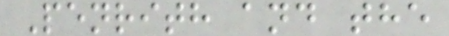Penrith and the
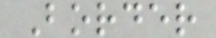Border
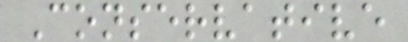Conservative
